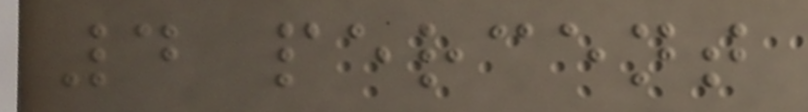4 percent
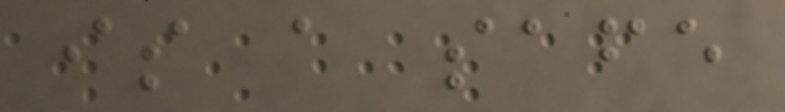is a safe
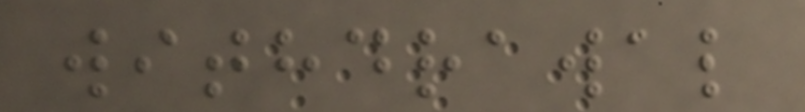withdrawal
